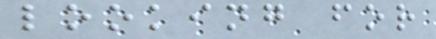looking for
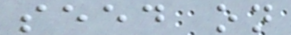seed on
